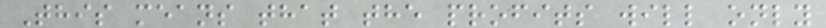This means that the profits will only
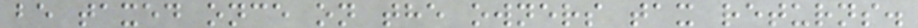be taxed once on the owners tax returns.
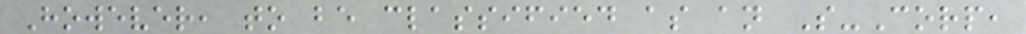However, to be classified as an S-Corp,
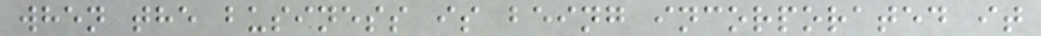when the business is being incorporated it
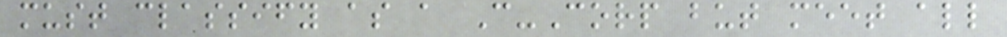must classify as a C-Corp but meet all
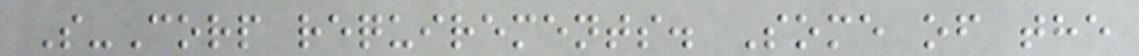S-Corp requirements. Some of the
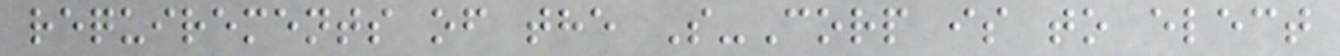requirements of the S-Corp is to elect
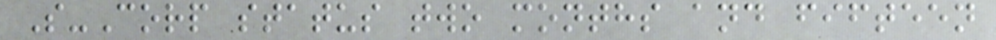S-Corp status two months and fifteen
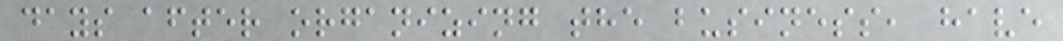days after organizing the business, have
